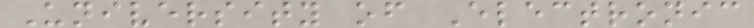University of Electronic
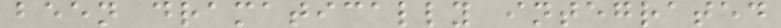been dramatically integrated
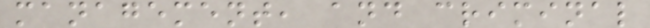management, and criminal
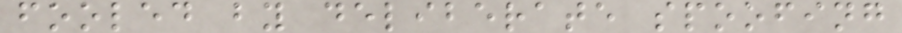fooled by deliberate spoofing
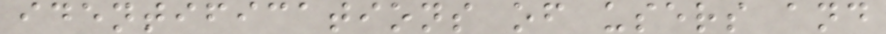identifications of users and
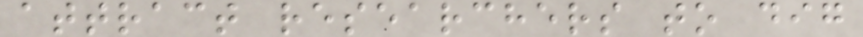attract researchers to dig
